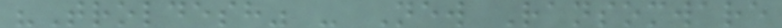"Troldesh" - New Ransomware
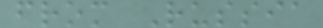from Russia
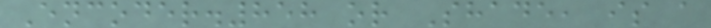Encoder.858 or Shade, is a
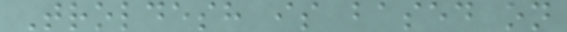Troldesh is based on
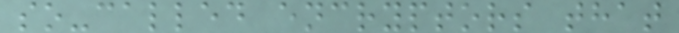so-called encryptors that
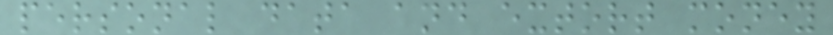personal data and extort money
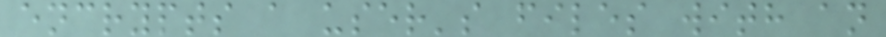encrypts a user's files with an
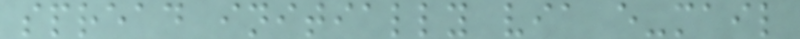spread initially via e-mail
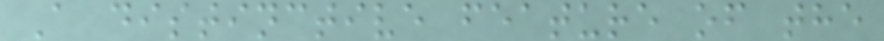A distinctive feature of the
